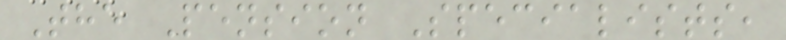The Pension Specialists,
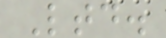Ltd.
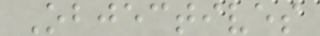Objectives
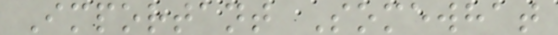Important Somewhat
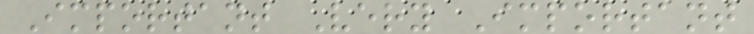Important Very Important
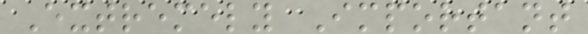Extremely Important
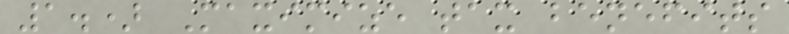1.) Maximize tax benefits
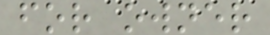for owner
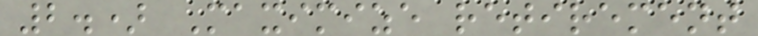2.) Maximize retirement
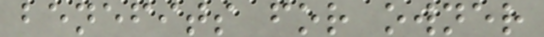benefits for owner
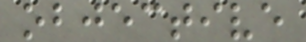objective
